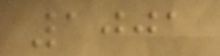1001
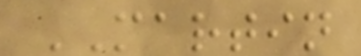MARTIN
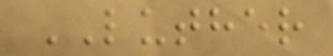LUTHER
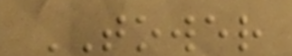TOWER
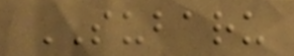SUBARU
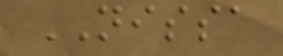NISSA
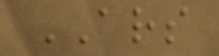ARS
